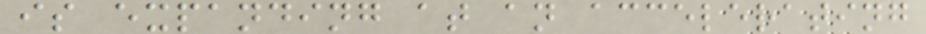is expanding at an accelerating
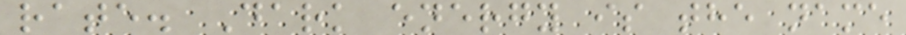rate. Dark energy is the name
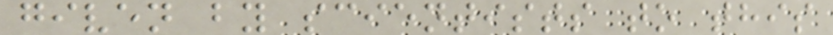given by scientists to this
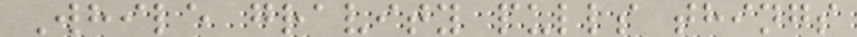While gravity pulls things
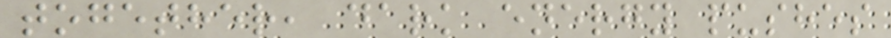together, dark energy pushes
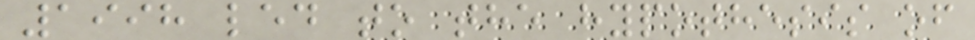1998 led to the hypothesis of
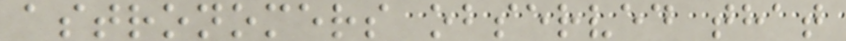astronomers observed that
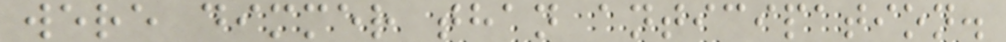were dimmer than anticipation.
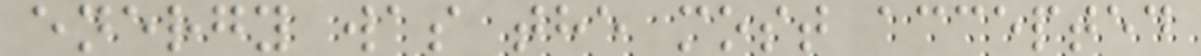energy was the most accepted
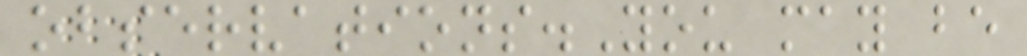observations.You may be
